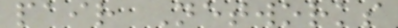pair Networks
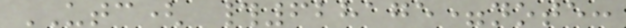UTC( #628175=note:
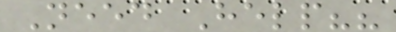Need Help??
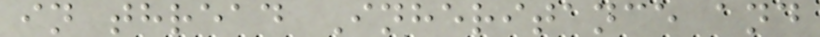in thread Inheritance and
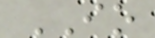IO
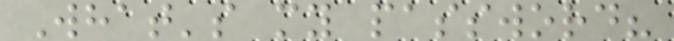What's my password?
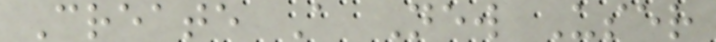Create A New User
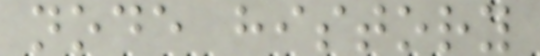node history
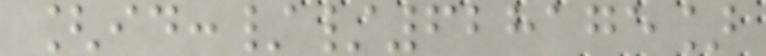[id://628175]
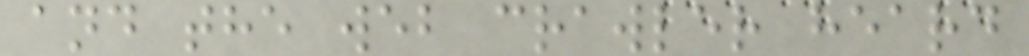and the web crawler heard
